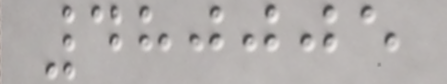480005
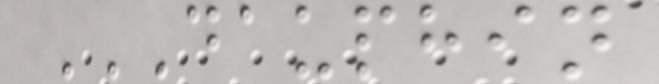DAUPHIN
